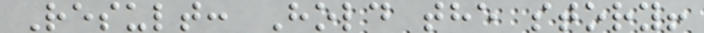Result: Hold the story!
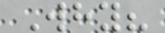Why?
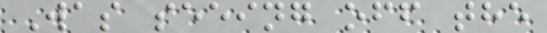Was seeing off the
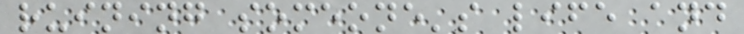ruining someone's life and
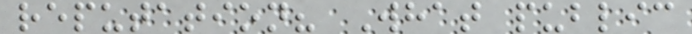reputation? What public
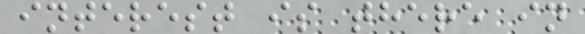interest is there in
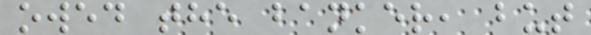owed the banker, but
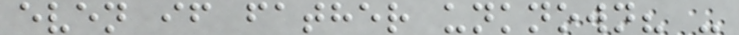even if father unknown? -
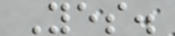Yes.
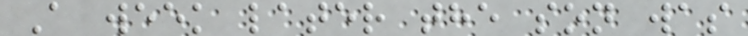A week later the son was
